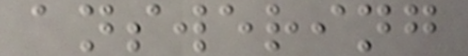answering
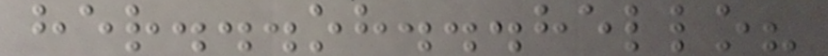her...oh...hello?
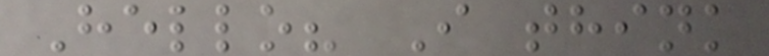Hello? I think
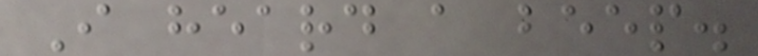I heard a beep.
